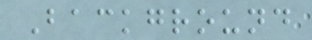Background
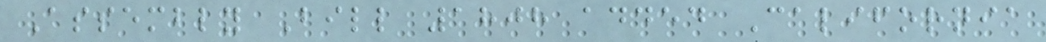Assembly Bill 1808 added California
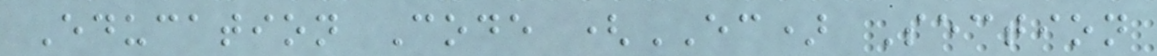Education Code (EC) Section
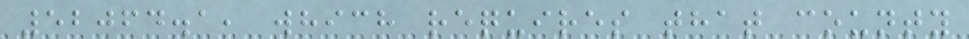52064.1, which requires that county
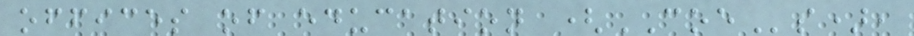offices of education (COEs),
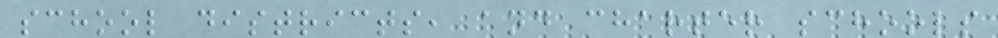school districts, and charter schools
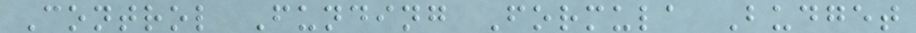Control Funding Formula Budget
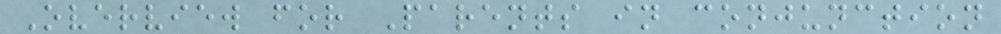Overview for Parents in conjunction
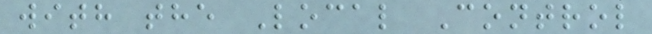with the Local Control
